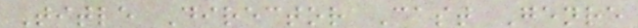Title Director Cast Genre
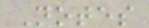Notes
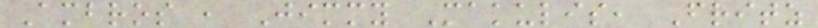Ambros , Jimmy Makulis, Fritz
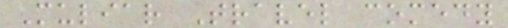Muliar Travel comedy
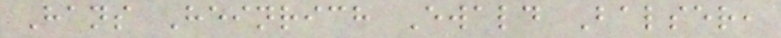Hans Heinrich Ewald Balser,
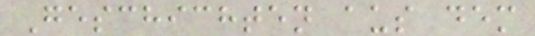Geschichten aus dem
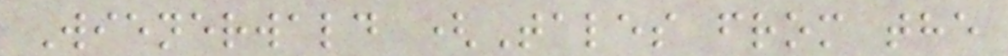Wienerwald (Tales from the
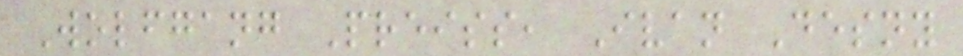Wolfgang Preiss, Ivan Desny
